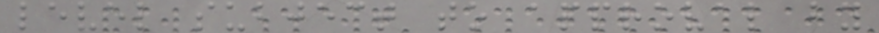level subject to approval by
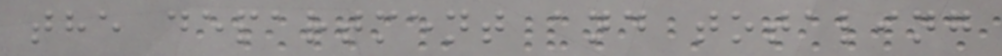the department and totaling
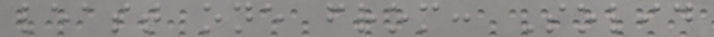least one from: Solid
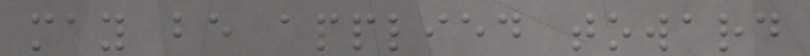may be applied toward
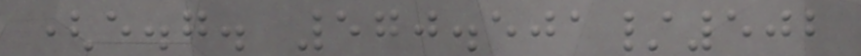(e.g. 570.501/502
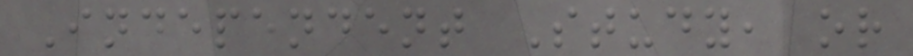Independent Study, or
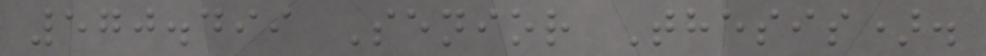570.499 Senior Thesis).
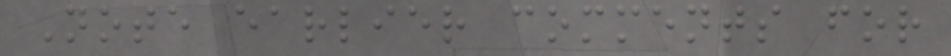Note earlier comments for
